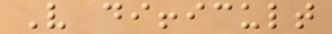Very difficult
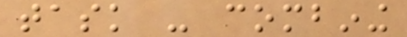task - combining
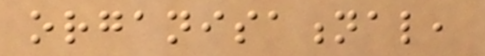organisational,
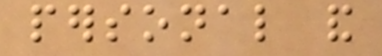personal and
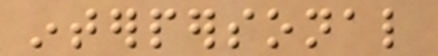interpersonal
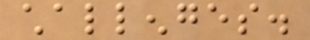challenges.
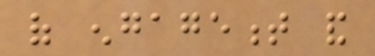of engagement and
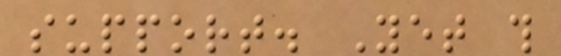support. Yet this
